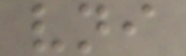vni
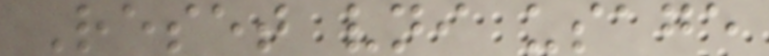Reset vni usage
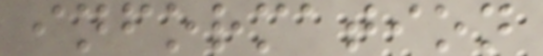information
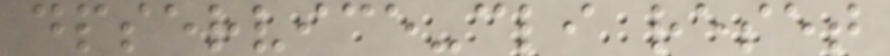dpservice-cli reset
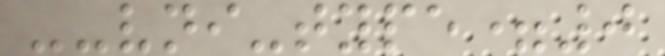--vni-type=0
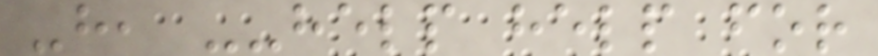-h, --help help for
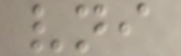vni
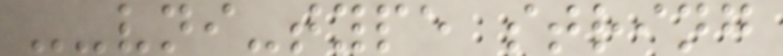--vni-type string
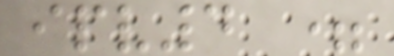ipv4 =
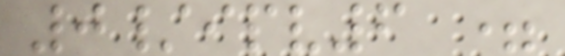0/ipv6 =
